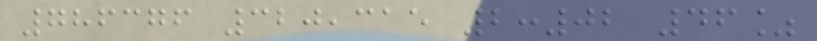786376 320,315 2:02 46%
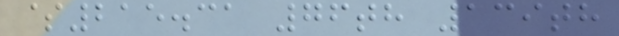$215.31 76th 139th
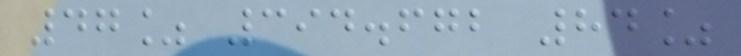47% 394.672 84%
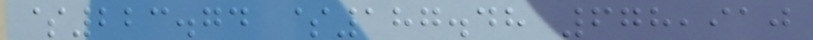$223.74 $187.48 678,910
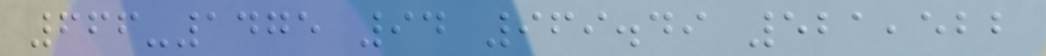666-1475 94 969.49 521,522
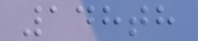148th
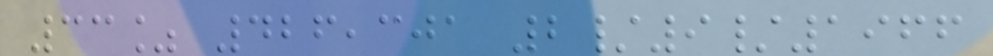33% 426,301 2/9/1966
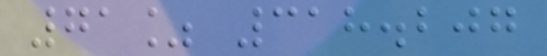71% 318.207
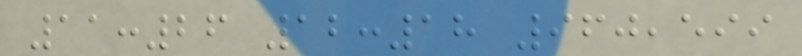11:26 12:18 960,599
